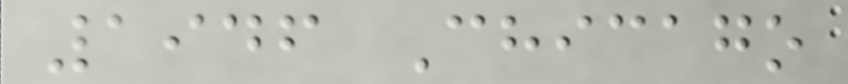1946 Chicago
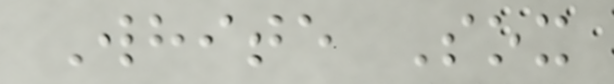White Sox
